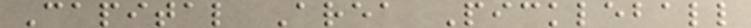Capital Area Pickleball
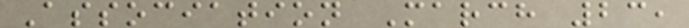Association March 23,
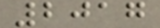2017
